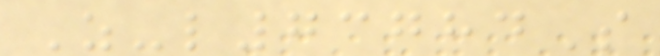Z-l73784S
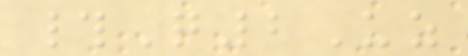#Q2Uz
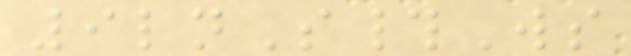9lnS#Ws
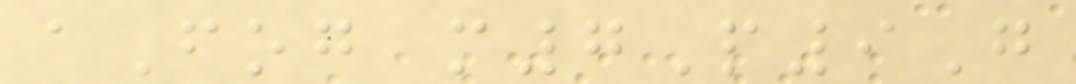aFog m7P9G
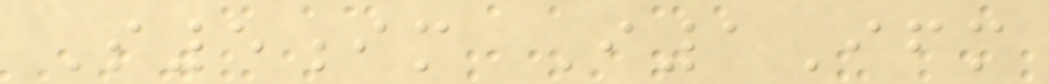S5im I1Ifm
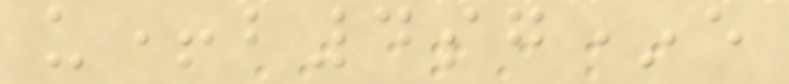u+b4sg*e
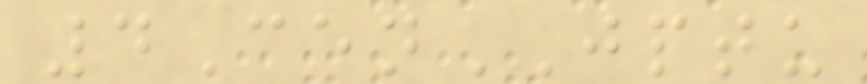4CenJPTU
